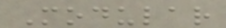Modular
